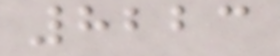8223
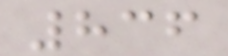836
